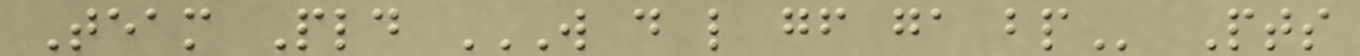Team Pld W D L GF GA BP Pts
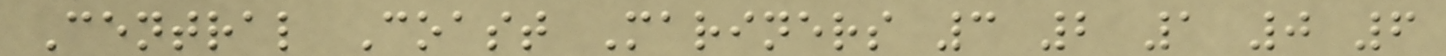Central Coast Mariners 3 2 1 0 6
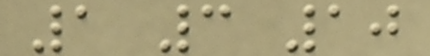1 3 10
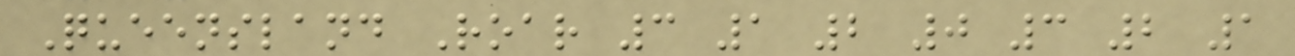Queensland Roar 3 1 2 0 3 2 1
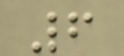6
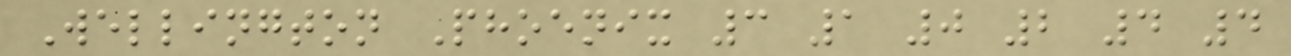Wellington Phoenix 3 1 0 2 4 4
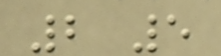2 5
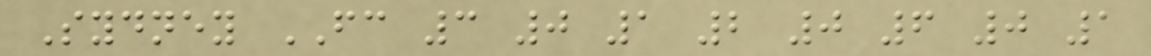Sydney FC 3 0 1 2 0 6 0 1
